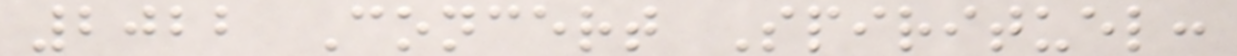2022 Concert Spirituel:
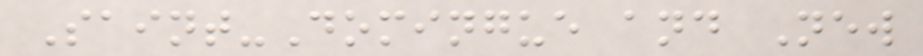Saint-Domingue and New
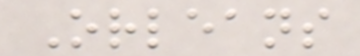Orleans
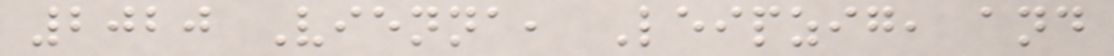2020 Vienna, Leipzig, and
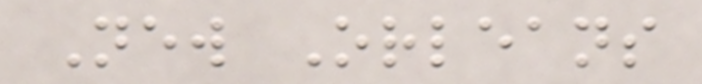New Orleans
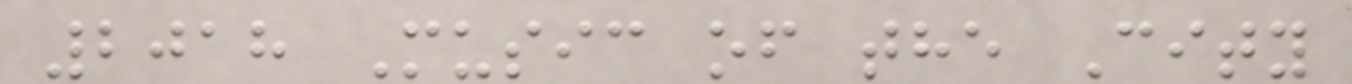2018 Music of the City
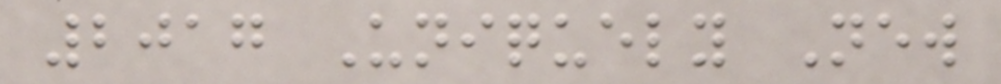2017 Uniquely New
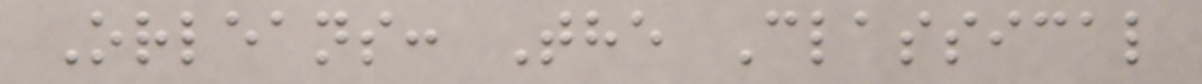Orleans: The Classical
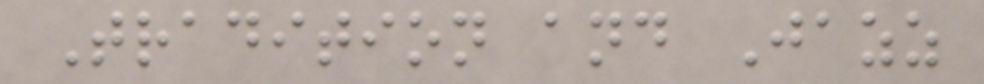Tradition and Jazz
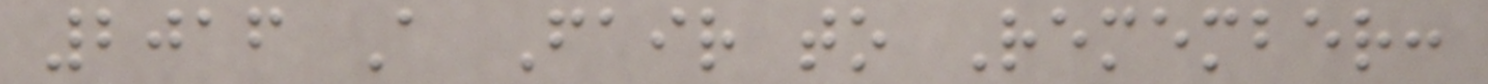2016 A Fair to Remember:
